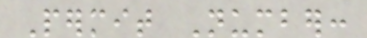Permit Number:
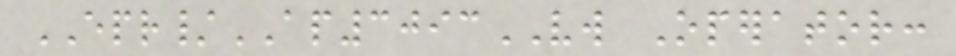EPR/AP3093VW Operator:
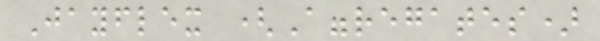Jayflex (Aggregates)
